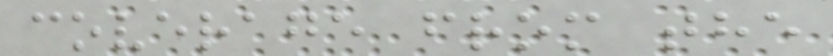coverage from the
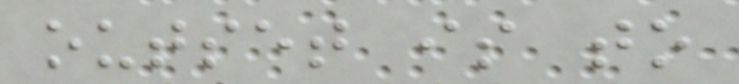outset is to
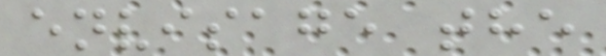envisage the
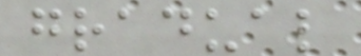gradual
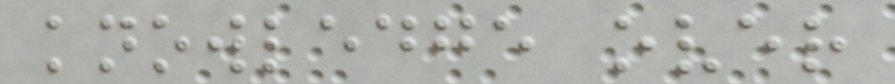knowledge over
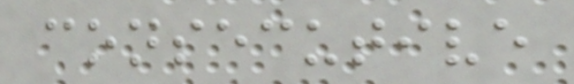consecutive
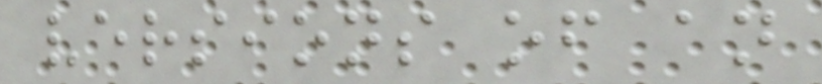versions of an
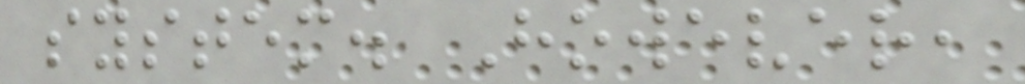system. However,
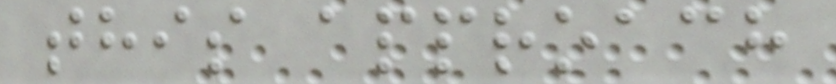this approach
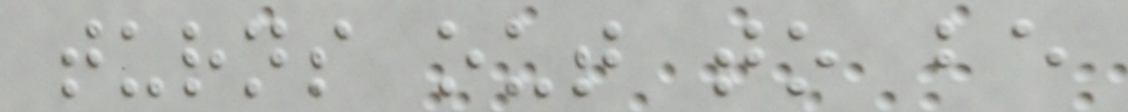turns out to be
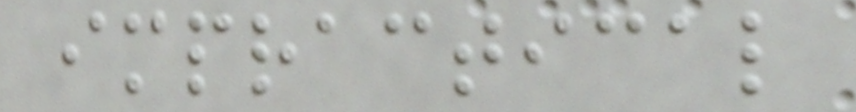impractical
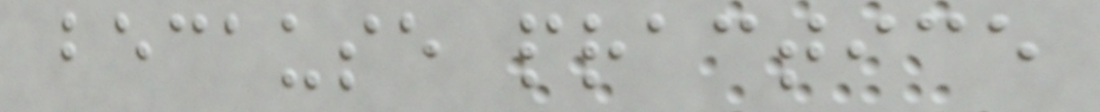because practice
